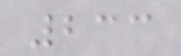233
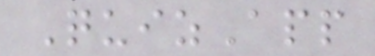QuizApp
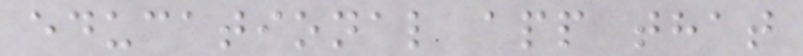educational app that
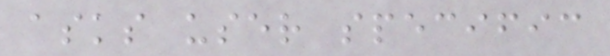asks user specific
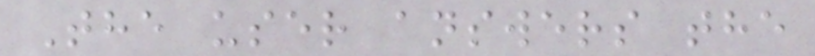The user answers the
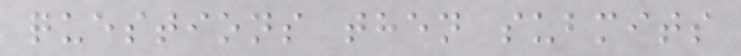questions then submits
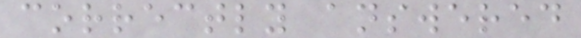correctly answered
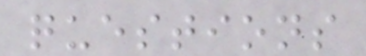questions
